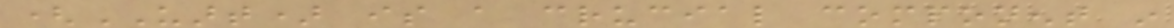(UART) is a crucial component in
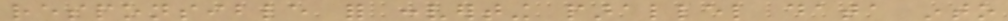responsible for converting parallel data into
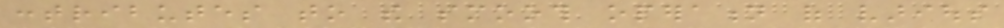contributes to the smooth operation of various
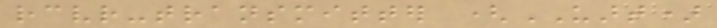receiver-transmitter (UART)
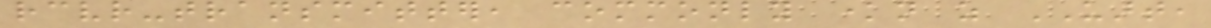receiver-transmitter, commonly known as UART,
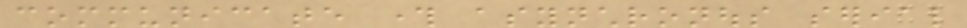communicate through asynchronous serial
